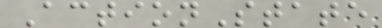ActionState
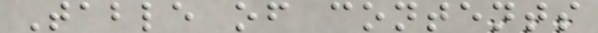Table of contents
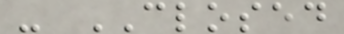- CLOSED
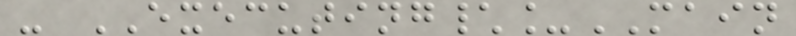- EXECUTING\_MAIN
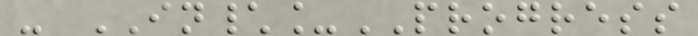- IN\_PROGRESS
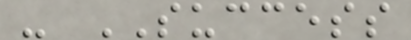- SUCCESS
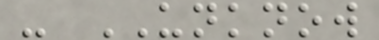- UNKNOW
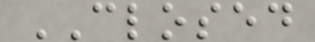CLOSED
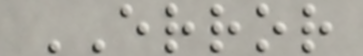ERROR
